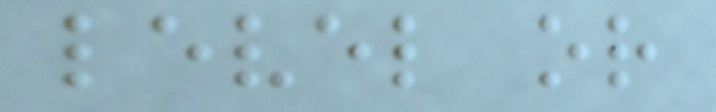level or
